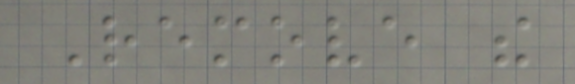Remove the
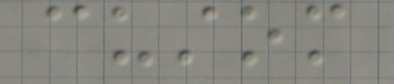custom
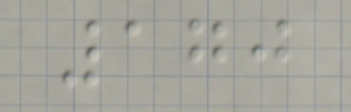170
